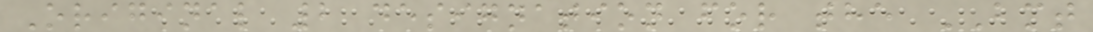Original 2 designation for the BMT
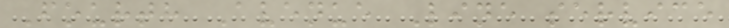Fourth Avenue Line service
